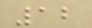12
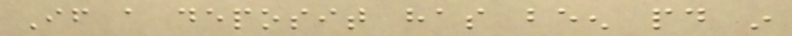If a deposit has been paid in
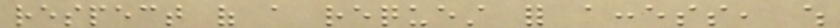respect of a request for access, which
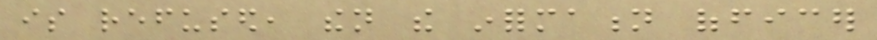is refused, then the information officer
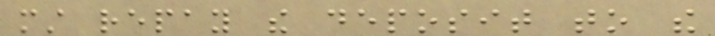must repay the deposit to the
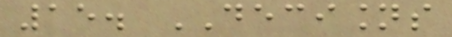15. DECISIONS
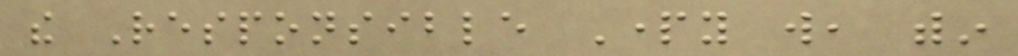the Responsible Party will, within
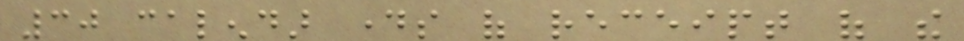30 calendar days of receipt of the
